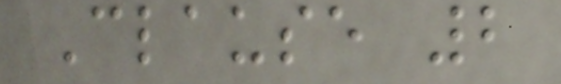Clause 2
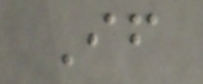If
